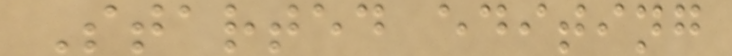Started editing
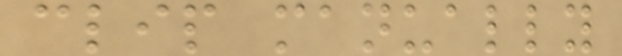clip manually
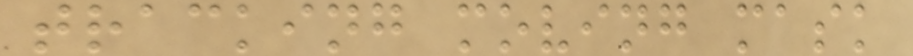tracking moving mask
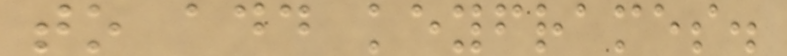to add keyframes.
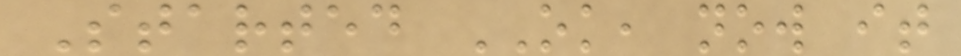Started OK, now it
